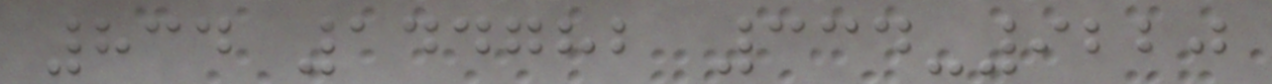834 144782 334-9220
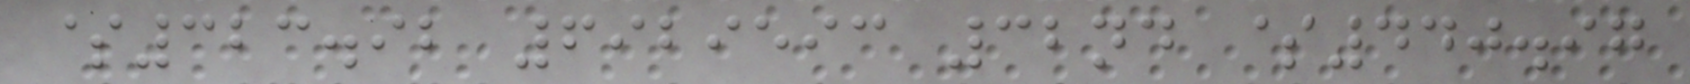$323.92 6929593 32nd $440.97
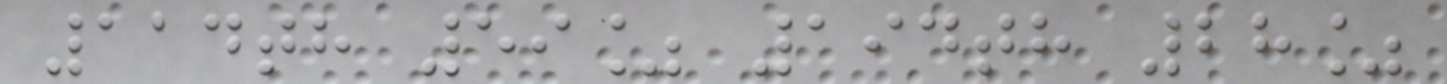114th 59% 194th 28%
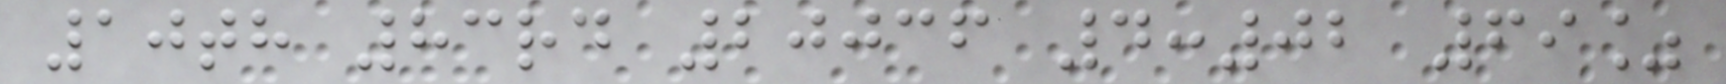10th 83rd 20036 4:02 69%
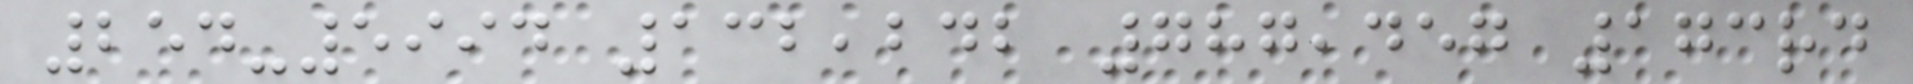254-5994 132,242 787,457 173rd
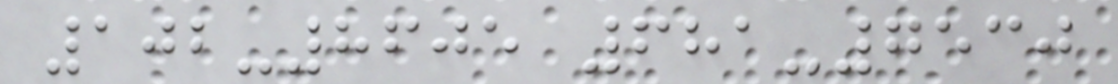102-8605 681-7530
